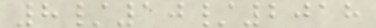8/10/2018
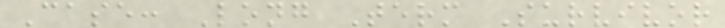Case: Long Term Survivor
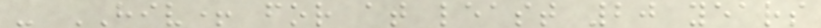- HIV+ for at least 20 years
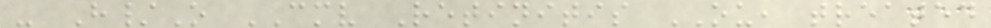- H/O CMV Retinitis OU, treated
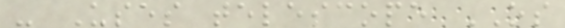- Uses telescope OS
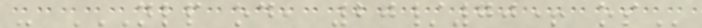- NLP OD, 20/70+ OS
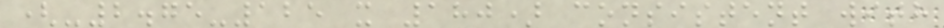(-2.75-125 x 180) consistent with
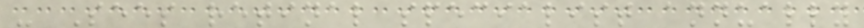- Sees retinal specialist annually
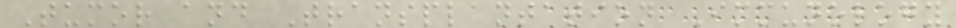Tumor and Transplantation Immunology
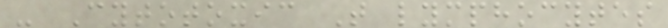- Cytotoxic T lymphocytes
